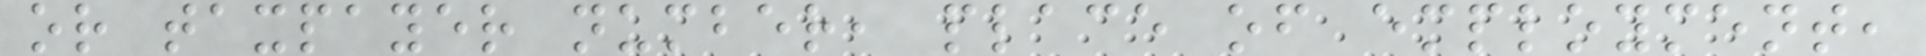or taxpayer number, place of employment,
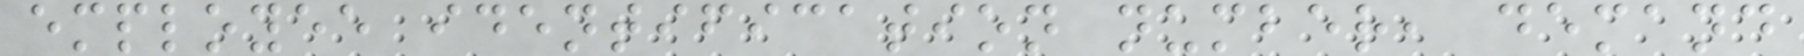employee identification number, demand
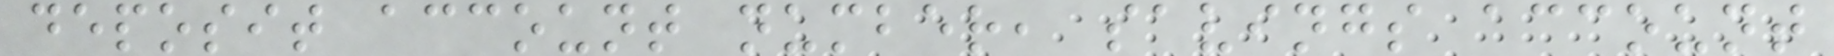deposit account number, savings account
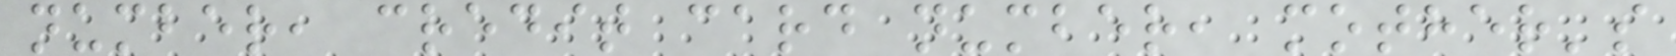number, credit card number, mother's
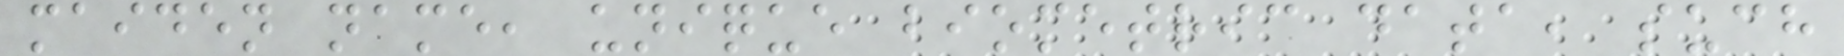maiden name, unique biometric data, such
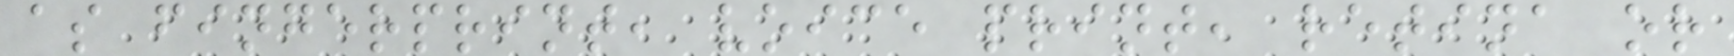as fingerprint, voice print, retina or
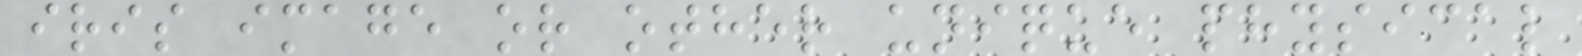iris image or other unique physical
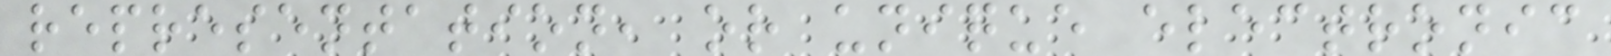representation, or unique electronic
